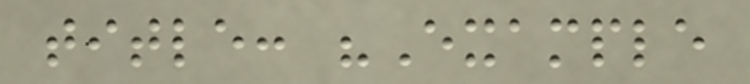title: "Example
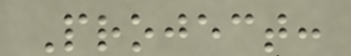Project:
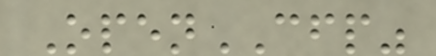OpenCFP"
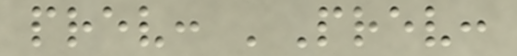prev: 'Prev:
